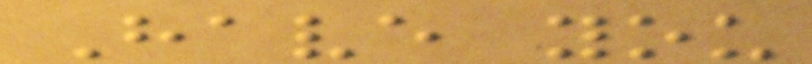Have you
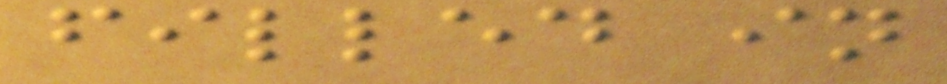filled in
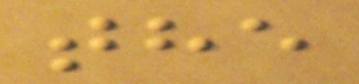the
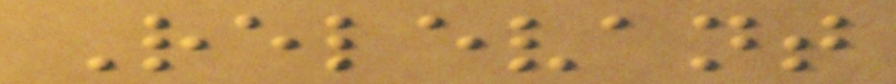Relevant
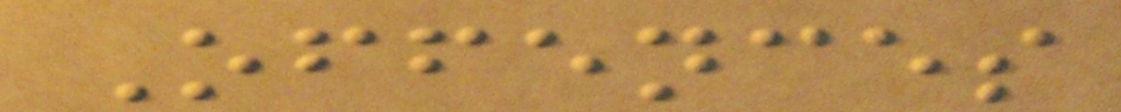Offences
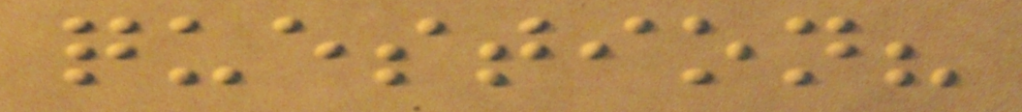question?
